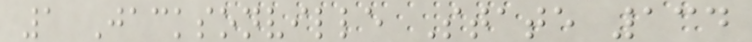1 Jacksonville State 134
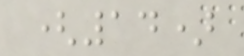(14)
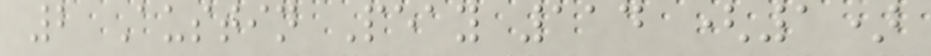2 Austin Peay 114 (1)
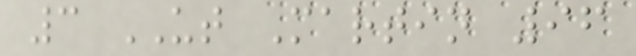3 UT Martin 96
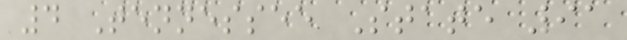4 Tennessee State 91
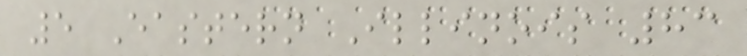5 Eastern Illinois 83
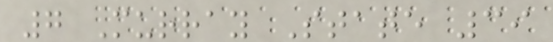7 Murray State 39
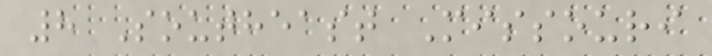8 Southeast Missouri
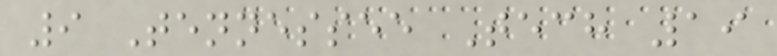9 Tennessee Tech 19
